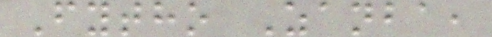Fytho Zanba,
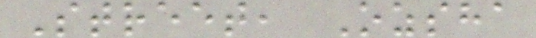Street, Ozsha
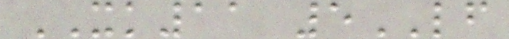XK11 5LF
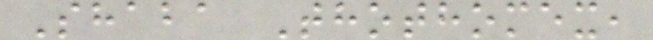Shaba Thothomex,
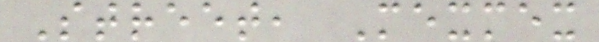Street, Mexmex
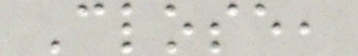Close,
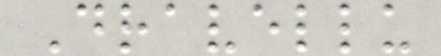Dravellu
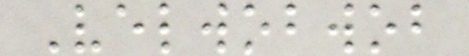Velwobwob
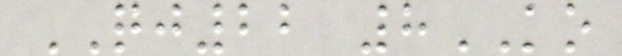QJ22 8KO
